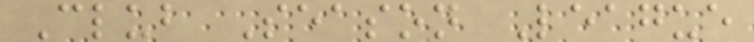Club Season League
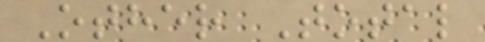Other Total
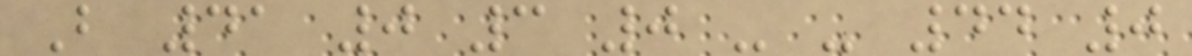B 41 0 3 0 - - 44 0
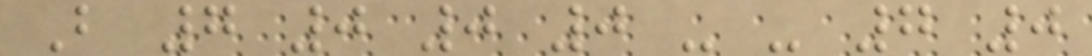B 7 0 0 0 - - 7 0
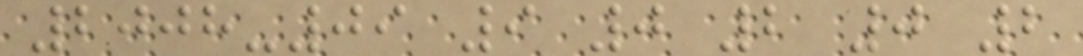2008-09 9 0 2 0 2
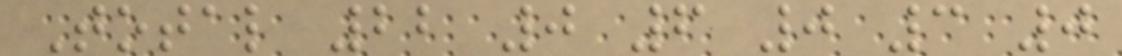Total 22 0 6 0 3 0
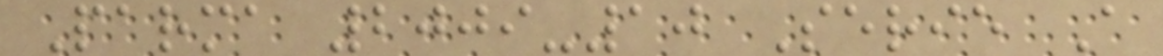Parma 2009-10 Serie A
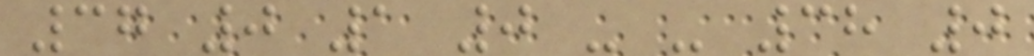37 0 1 0 - - 38 0
